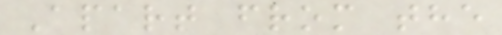Apart from the
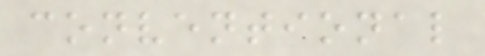conventional
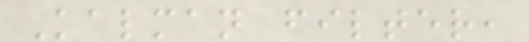Kalman filter,
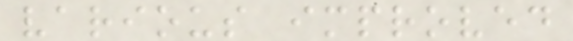various improved
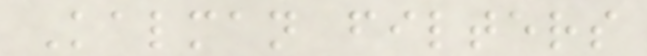Kalman filters
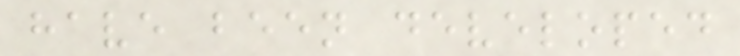have been developed
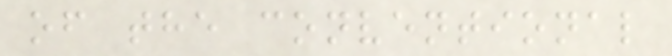of the conventional
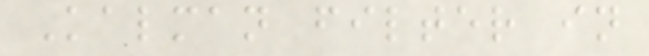Kalman filter in
